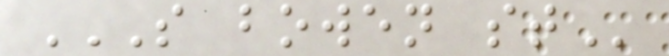S BOWEN ST
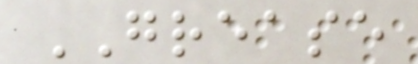GREASE
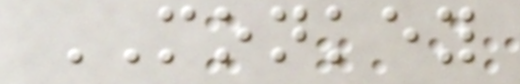MONKEY
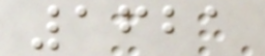1621
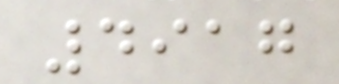4917
